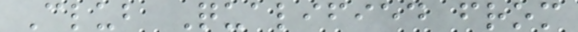Club Qualified from
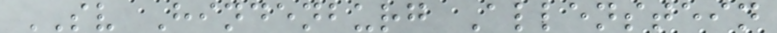SV Hindenburg Allenstein
